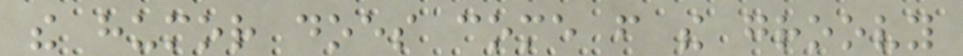the humor does come from the groovy
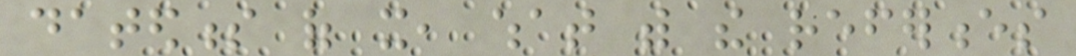datedness of it, what with the references
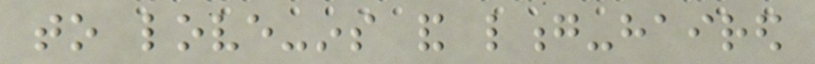to love-ins and long-haired
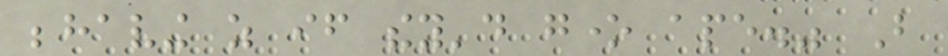behaving as if they'd gone ape." But
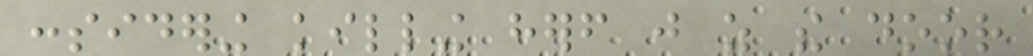considering killing herself just as the door
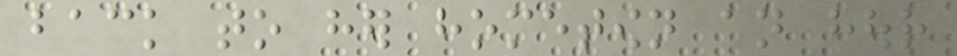back to her hometown an hour
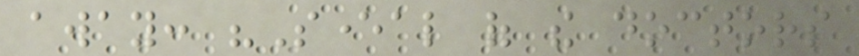away: "Several of the doctors
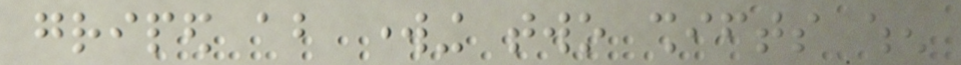griped about working two shifts when
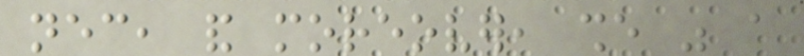necessary, and moreover, she was a
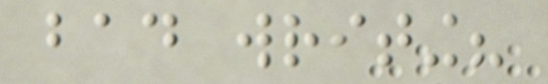bad writing?
